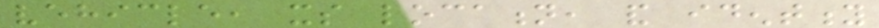vehicle, its location, and identity
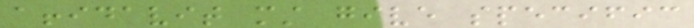affidavit must give specific
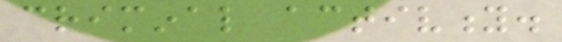criminal activity.
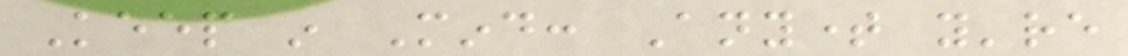Keep in Mind: Anytime you're
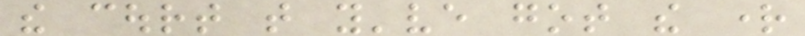the court that you've got the right
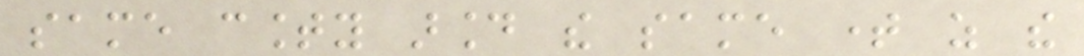same county around the same time as the
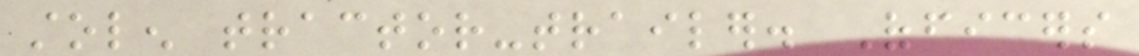stolen tractor-trailer. Officers
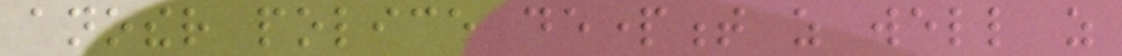another police department as well as
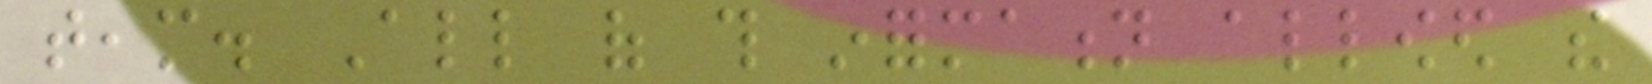team. All of this information allowed the
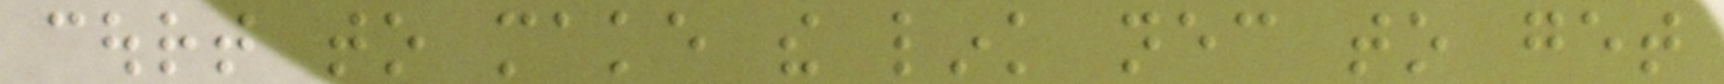court to make the link necessary to get
